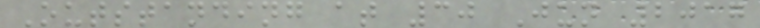Outstanding at 30 Jun 2017
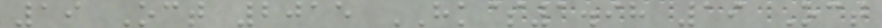19 Oct 2015 HK$1.98 19 Oct
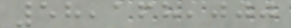58,168,000
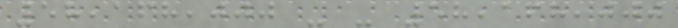58,168,000 - - 58,168,000
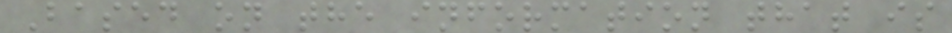Based on the information that is
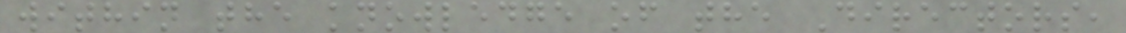within the knowledge of the Directors,
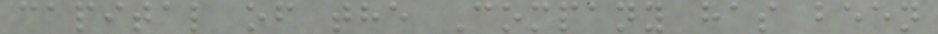capital of the Company has been
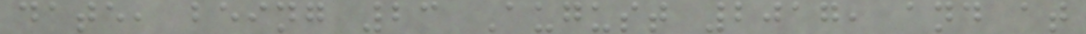date, being 23 August 2017, and at
